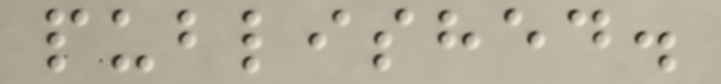published.
